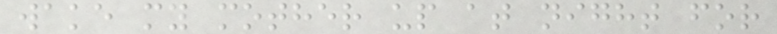wake my mother up at night for
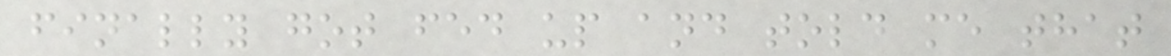finally got fed up and told me that
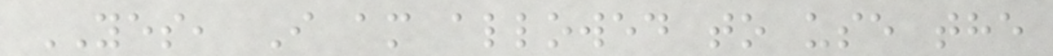YES, I am allowed to use the
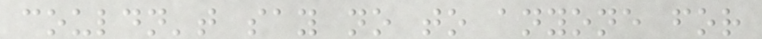couldn't say no to anyone for
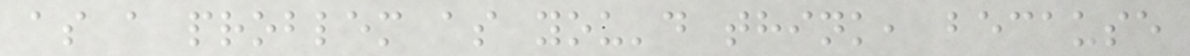as a problem as you'd think, because
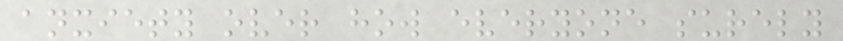anxiety over how everyone surely
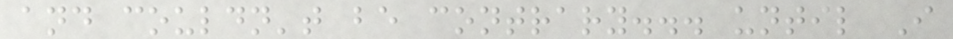and couldn't be contrary... until I
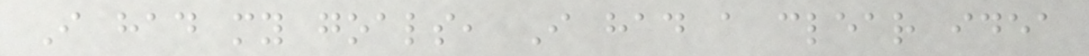I had my goals, I had a clear idea
